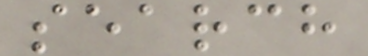search
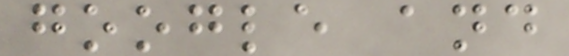google and
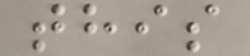this
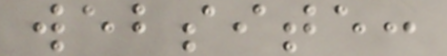website:
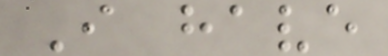I have
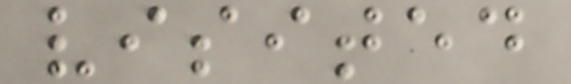visited
